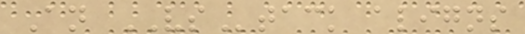An VStack aligns
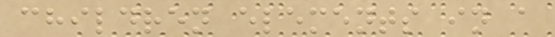children elements in a
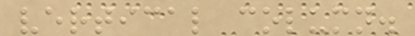vertical column.
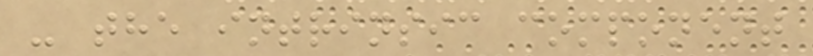- the intrinsic component
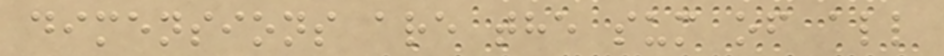dimensions are the sum of all
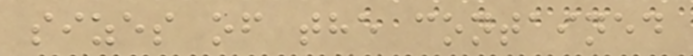sizes of the contained
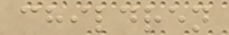children
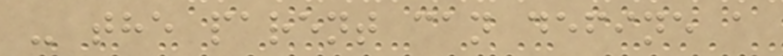- the parent can define a
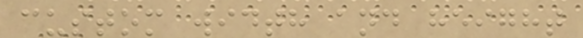custom width and height
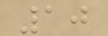10
